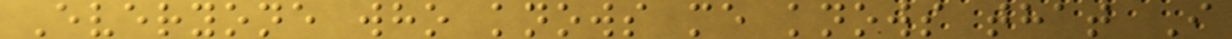Everyone who knows me knows that I
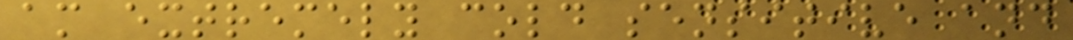am extremely cold sensitive and
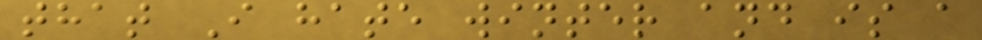that I hate winter and is a
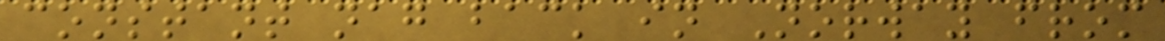constant nag back in Norway from
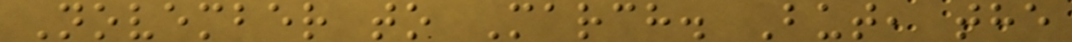November to March. But, the
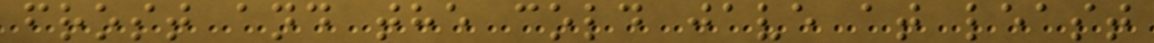frost and the cold jave at least
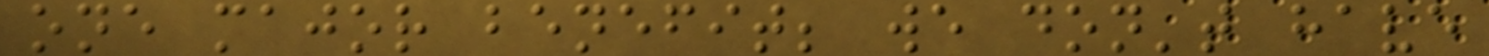one major benefit; we don't have
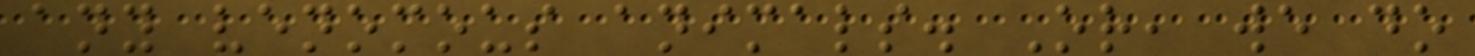any venomous animals. Or, we do
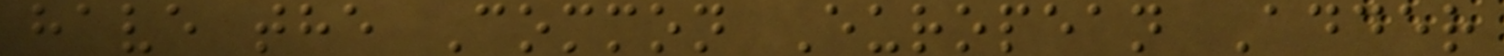have the Common European Adder
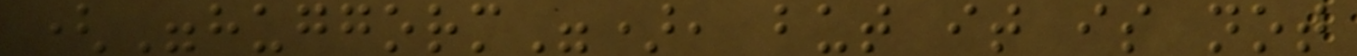("huggorm"), but it is not
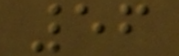56
